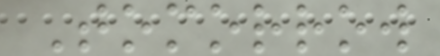Tomorrow
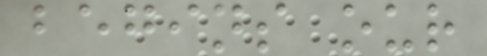begins our
